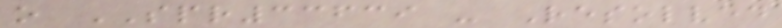o SPR33639 - Resolved
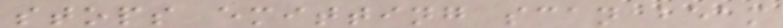stops emitting scan beam
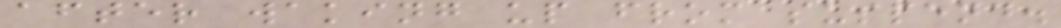after waking up from suspend.
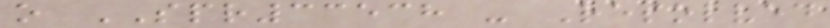o SPR33538 - Resolved
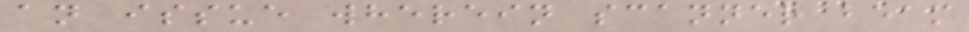an issue wherein scanner beam
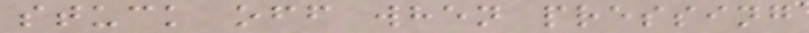stuck off when pressing
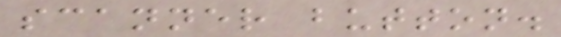scanner button.
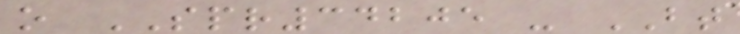o SPR34205 - BT
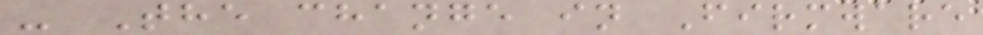- The change in Firmware
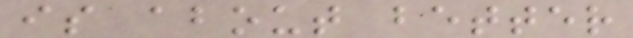is about better
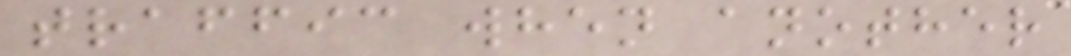traffic when another
